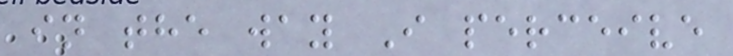in the way I perceive
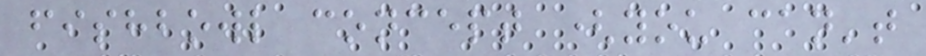fishbowl concept (you can't
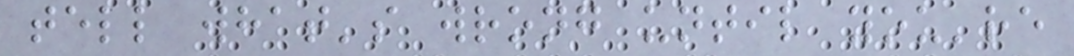tell what's wrong until you're
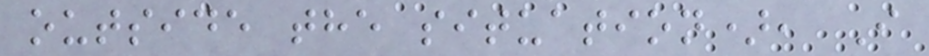outside the situation), I
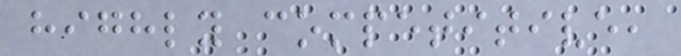highly competitive,
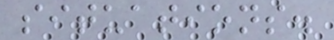situations.
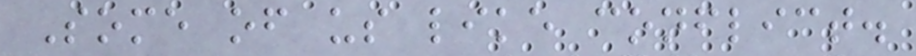Some of us like conflict.
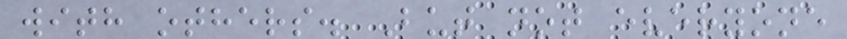with others. But not everyone
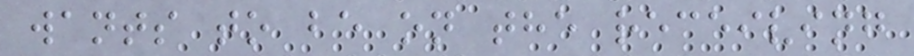wants to be on the receiving
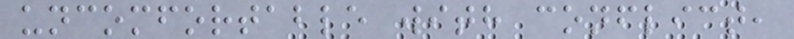uncomfortable with conflict,
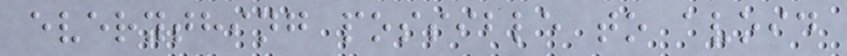everything possible to avoid
